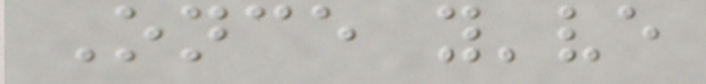Once you've
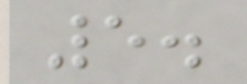5.
